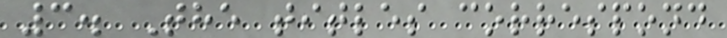3. The titles correspond
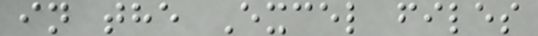in the Excel files
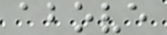above
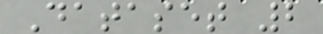Dataset 2
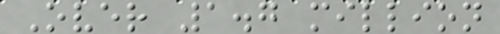Over 1.7 million
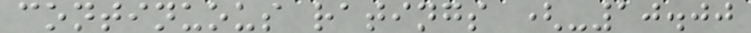continuous ratings (-10.00
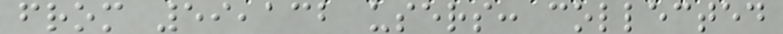from 59,132 users: collected
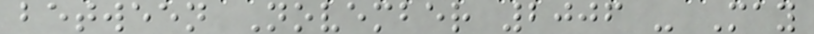between November 2006 - May
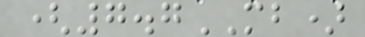(7.7MB)
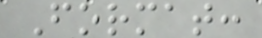Format:
